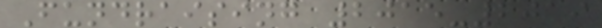Fundraising 2015-2019
